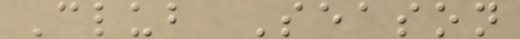Club Season
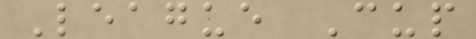League Cup
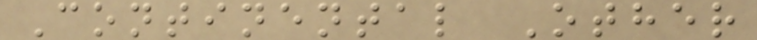Continental Other
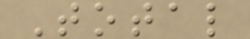Total
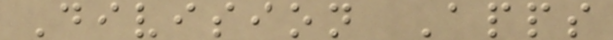Division Apps
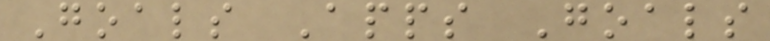Goals Apps Goals
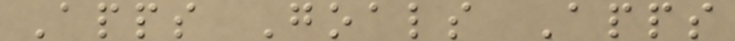Apps Goals Apps
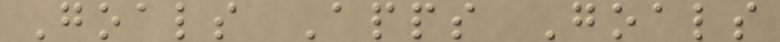Goals Apps Goals
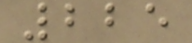225
